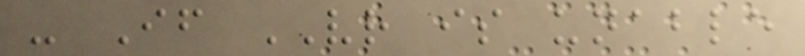- If VR is unable
